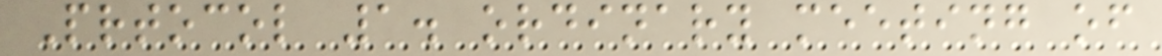Prtocol 1. ordinary meeting of
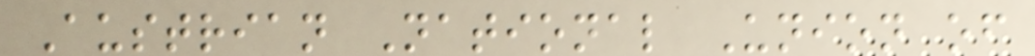Austrian National Union of
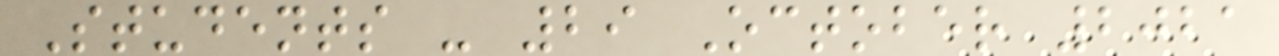Students - 29 October 2021
